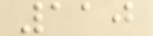110
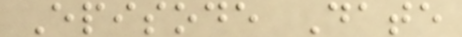Episode Date
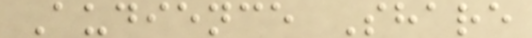Audience Share
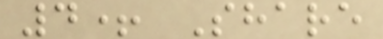4+ Share
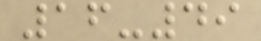16-49
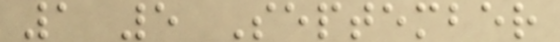1 5 September
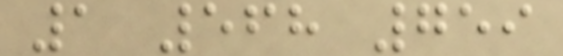1 568 759
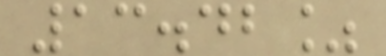13.42%
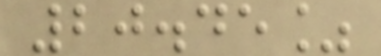20.45%
